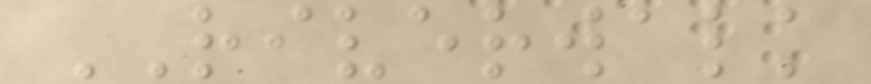RIVERWALK
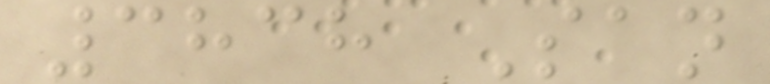3838 San
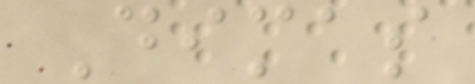Dimas
